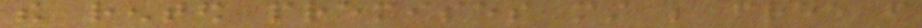the rented premises must be free from
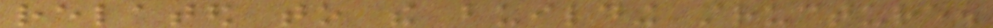related to the building structure.
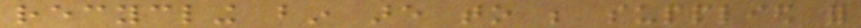recycling bin are to be supplied for
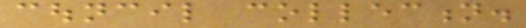council collection.
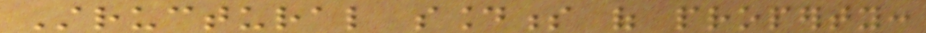Structural soundness of property:
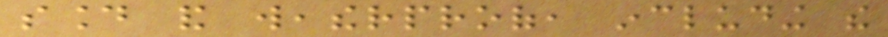sound and weatherproof, including the
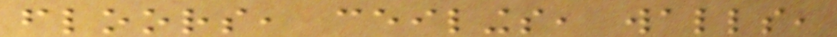floors, ceilings, walls,
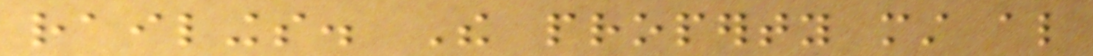railings. The property must also
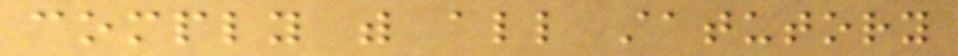comply with all statutory
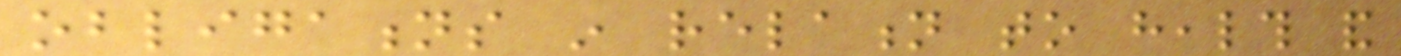obligations in relation to health and
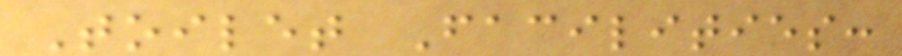Toilet Facilities:
